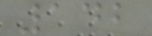142
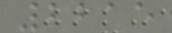2215
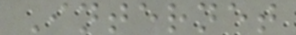Internet
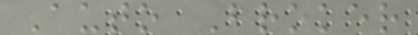Auto Broker
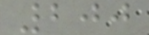200
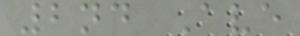2nd Ave
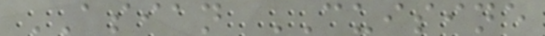ASIAN CUISINE
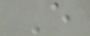E
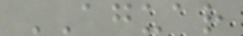AGUAR
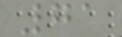71
